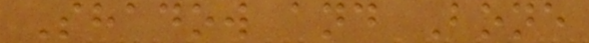Shadow and Bone
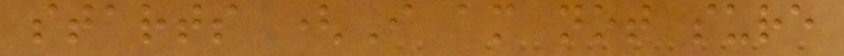starts (I am not sure
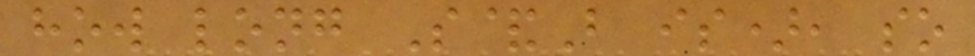how long S&B is), so
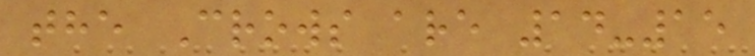the Crows are 14-15
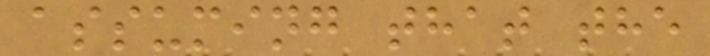assuming that the
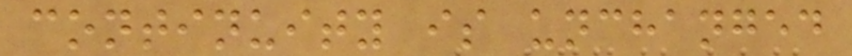continuity is unchanged
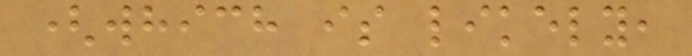(which is likely,
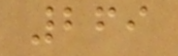269
